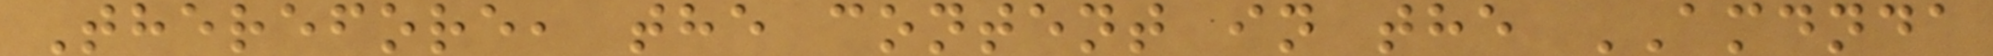Therefore, the content in the AMDNDA
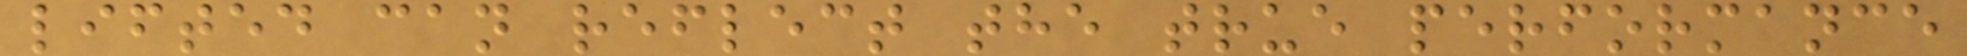lifted can reflect the true performance
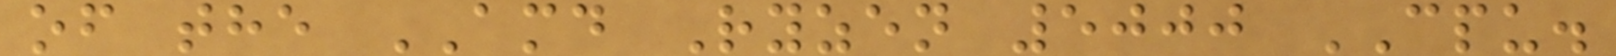of the AMD Ryzen 5000 CPU.
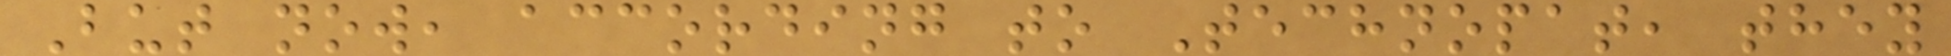But now, according to Technopat, they
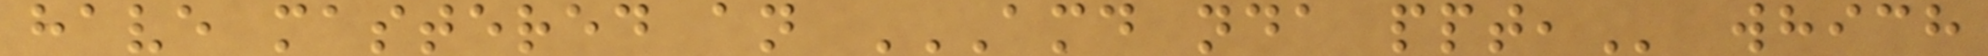have mastered an AMD NDA PPT, which
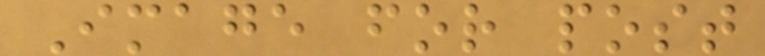Image for post
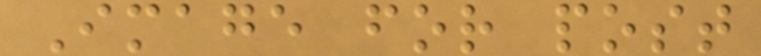Image for post
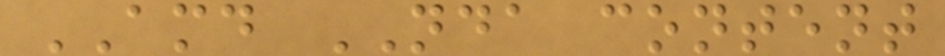AMD NDA content
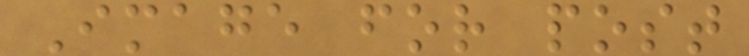Image for post
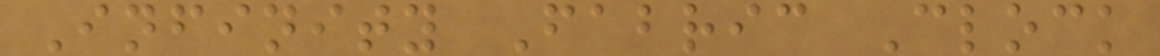Infinity Fabric Clock
